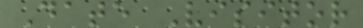Date Visitor
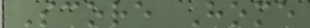Score Home
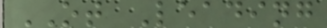OT Leading
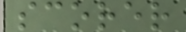scorer
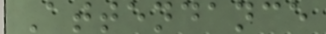Attendance
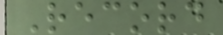Record
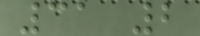31 2
